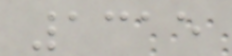1315
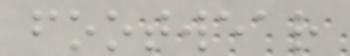footwear
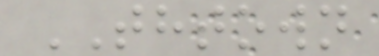THTOWN
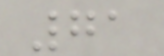71
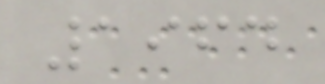1964
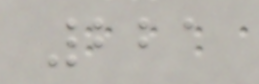221
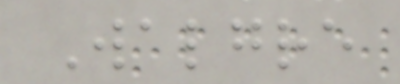Walgre
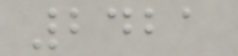2421
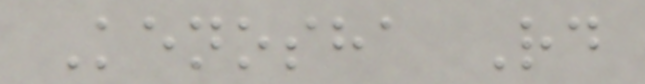Kenosha Rd
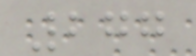277
